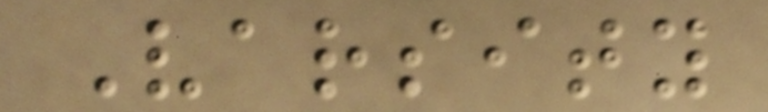Varsity
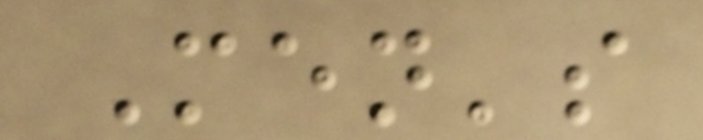Men's
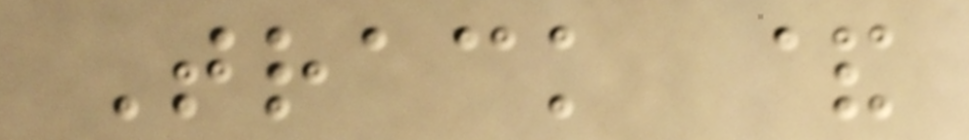Track &
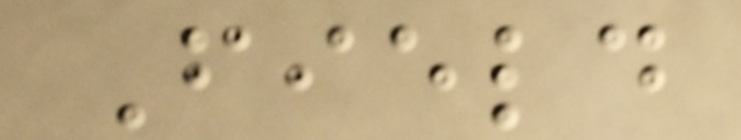Field
